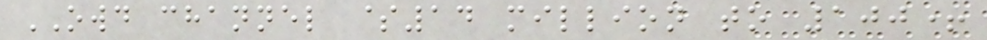OWD channel $14 million to 100+
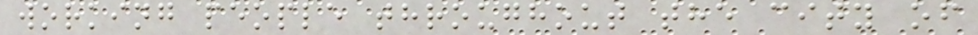working people throughout the city of
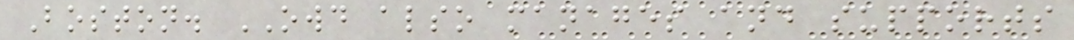Boston. OWD also manages and supports
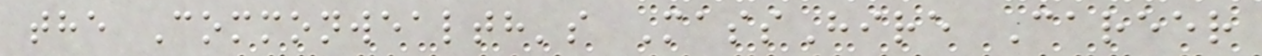the Commonwealth's MassHire Career
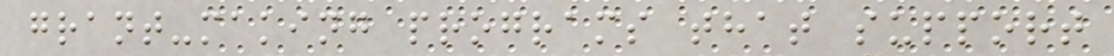grant-making programs that support
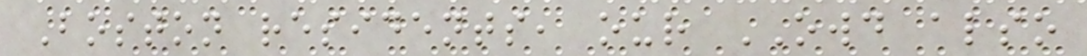Boston residents, our OWD also
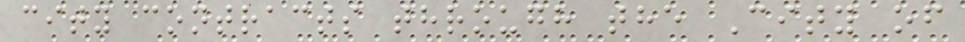city contracts through the City of
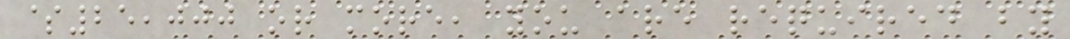$25,000 or more, you are required by
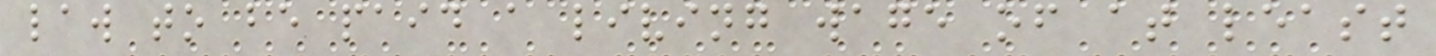law to be paid a living wage of at least
